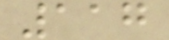117
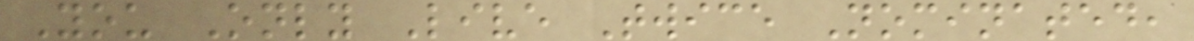You Only Live Twice Nominated,
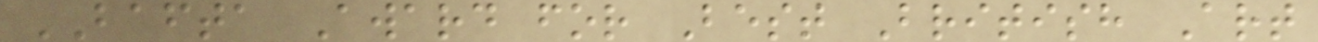BAFTA Award for Best British Art
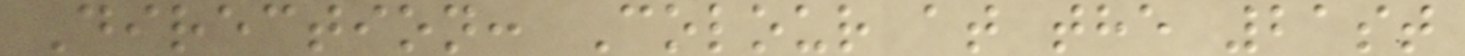Direction: Colour at the 21st
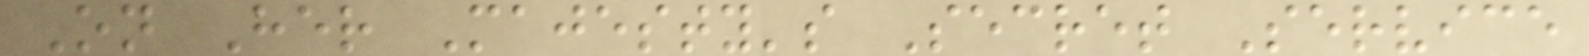On Her Majesty's Secret Service
